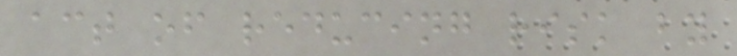act of reducing risk by
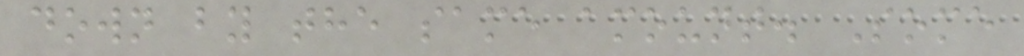down by the same amount. Some
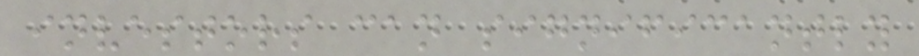investors can significantly
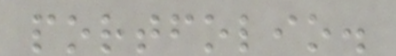portfolio.
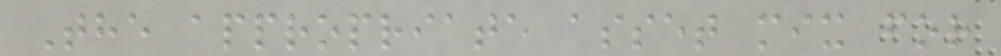The appropriate asset mix for
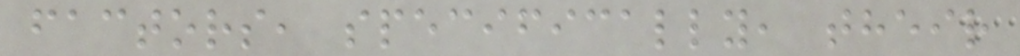factors, specifically, their
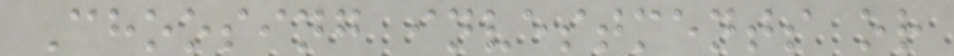Choosing investments or
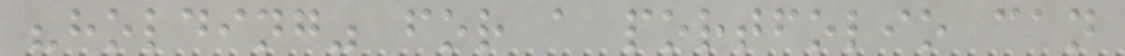"holding" for a portfolio can
